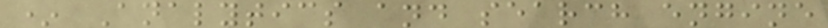* Analytics and search engine
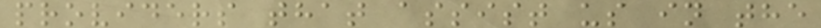providers that assist us in the
